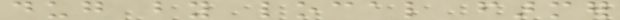dug by local farmer
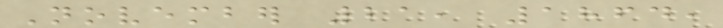November 21, 1864,
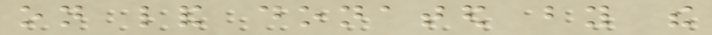on land donated by the
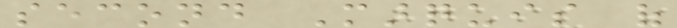second Marquis of
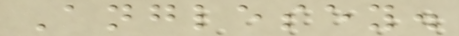Anglesey.
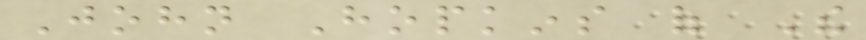John Hopkins of The
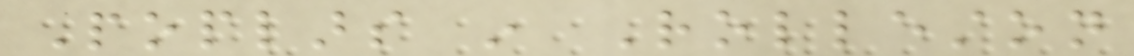Poplars in Rolleston
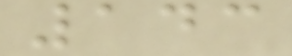143
